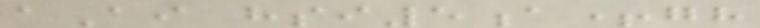aAi hsi5a+gh
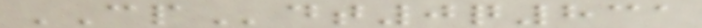CPdt0q831
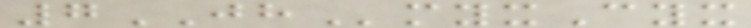7JHmyxCyx
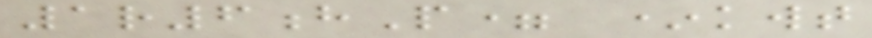1r6hP= *kwt
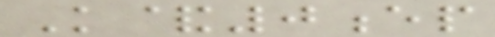K&0ep
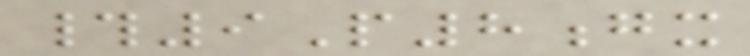#9P8gx
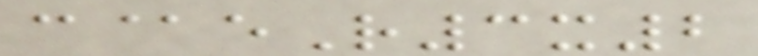c@eR3x2
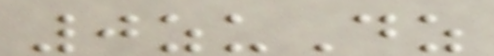0zuDz
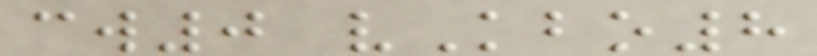cw0 vKbo8
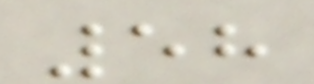58
